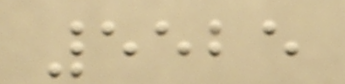5525
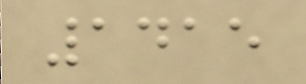1415
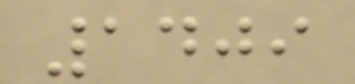1409
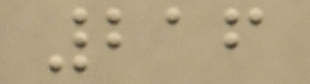216
